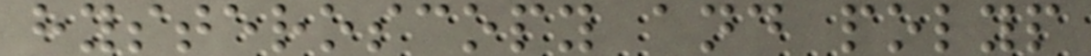hysteroscopy and polyp
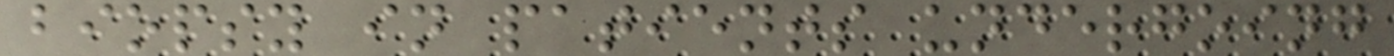biopsy in patients undergoing
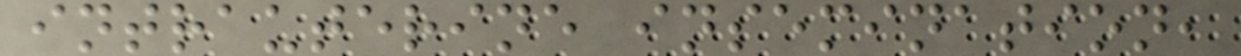intrauterine insemination,
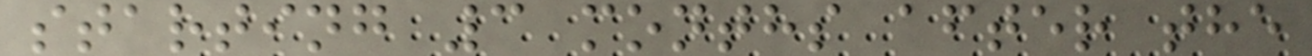starting 3 months after the
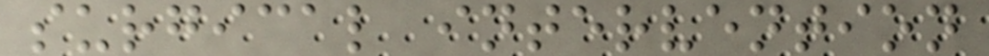surgical intervention
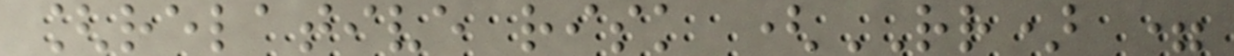[relative risk (RR) =
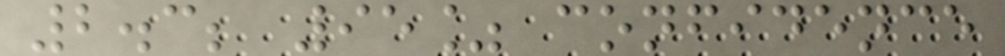2.3; 95% confidence
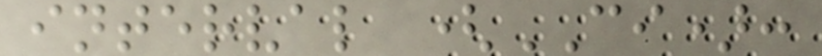interval (CI):
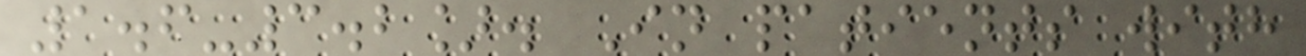1.6-3.2]. In patients with
